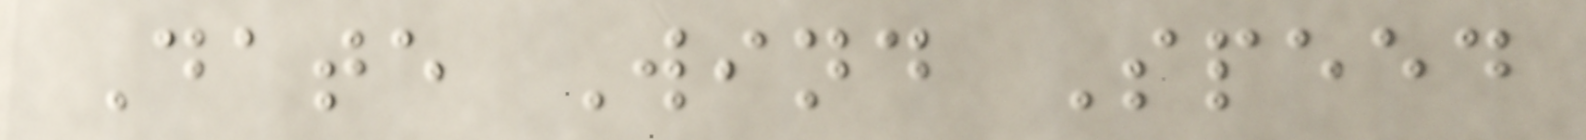Date Wind Speed
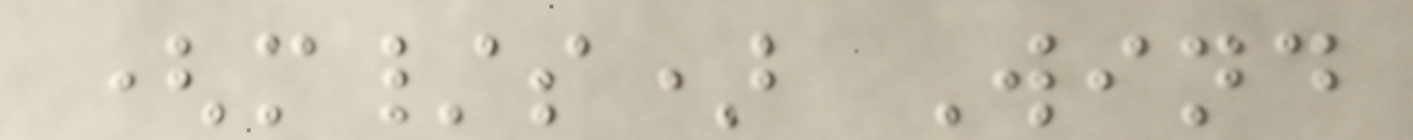(m/s) Wind
